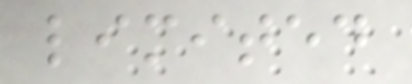limited
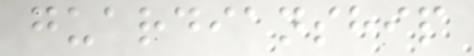guardianship
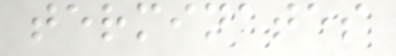terminates
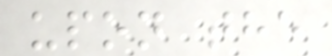upon the
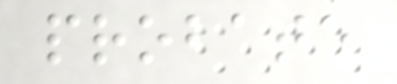probate
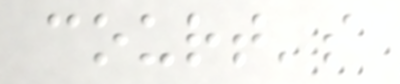court's
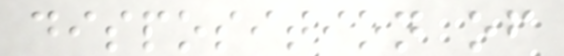disposition of
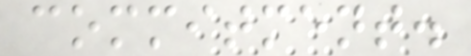commitment.
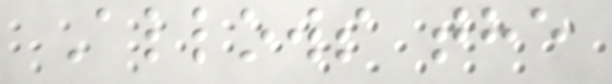Allows the
